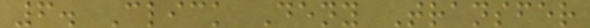6. Click Deny Transfer
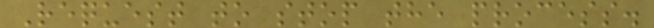Request to stop the process.
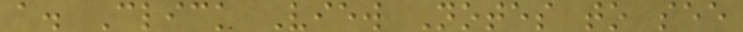a. Click View Notes to see
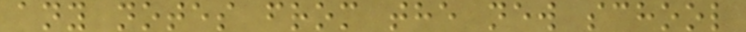any notes from the new school
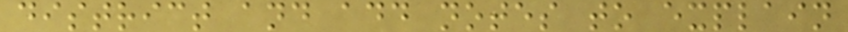district and add notes to explain
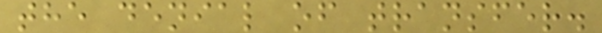the denial of transfer.
